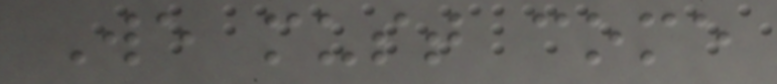We must come
